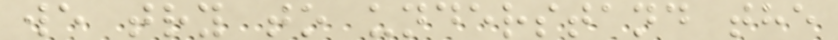we try to understand the
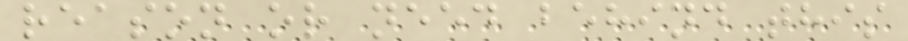reason or need behind this
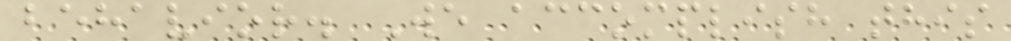behavior. We accomplish this
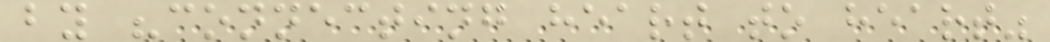by "connecting heart to heart"
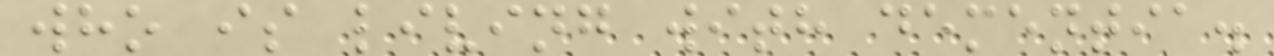who is living with dementia.
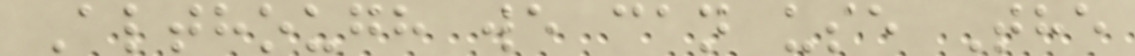Although we can use The
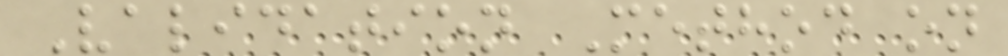Validation Method on
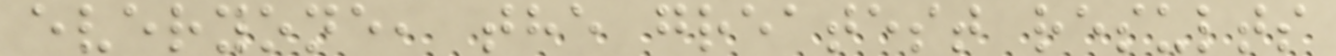everyone, the greatest results
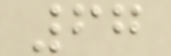67
